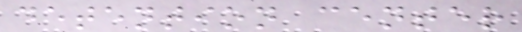detention center
